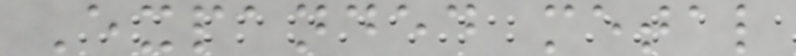Expanded metal
